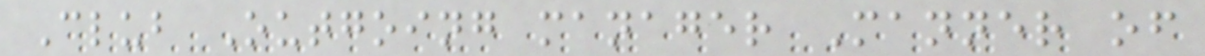Club Outgoing manager Manner of
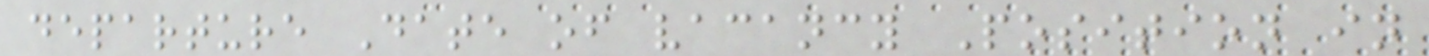departure Date of vacancy Position in
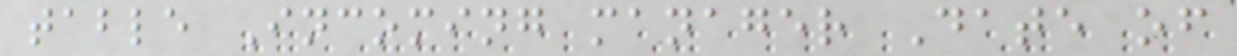table Incoming manager Date of
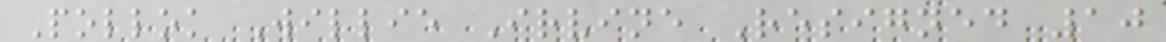Pollok Willie Irvine Resigned 10
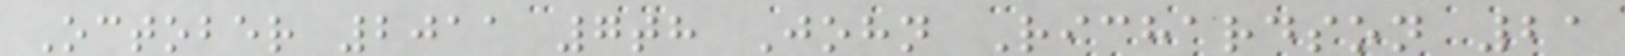October 2011 7th John Richardson 21
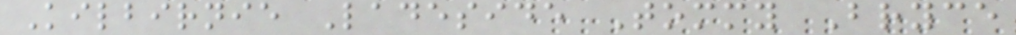Kilbirnie Ladeside Tommy Bryce
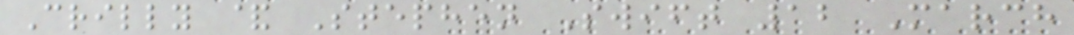Crilly & Stephen Swift 12 March
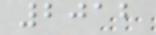2012
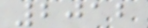2012
